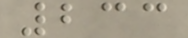233
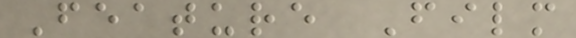Feature Film
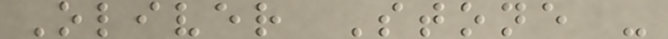Oliver Stone -
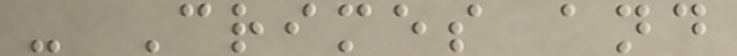- Crimes and
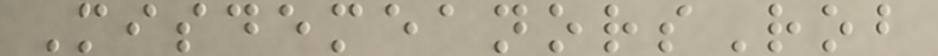MisdemeanorsRob
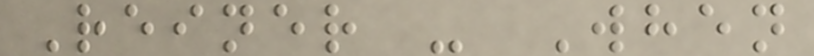Reiner - When
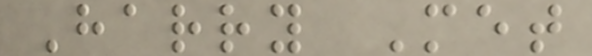Harry Met
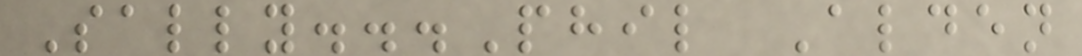Sally...Phil Alden
